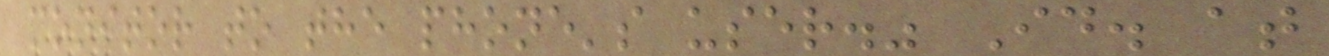monitor to the phone's user." Id. at
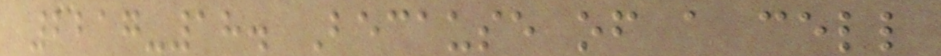2217-18. Because of a cell
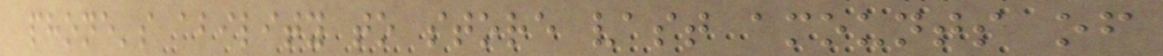phone's ability to store vast amounts of
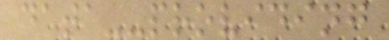data--providing
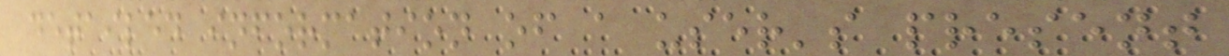detailed information of a user's present
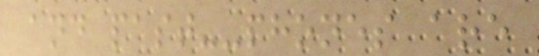and past--phones are
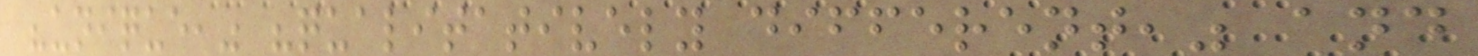"unique," "qualitatively different," and
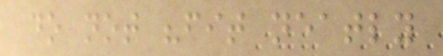do not "fit neatly
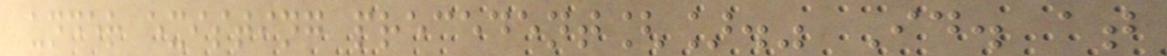under existing precedent[]." Id. at
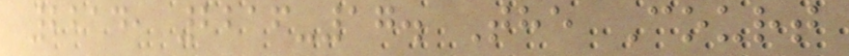2214, 2216-17. The Court
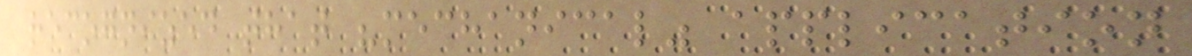recognized that "mechanical" application
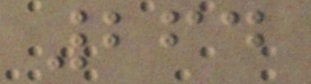264
